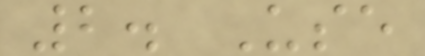2. Use
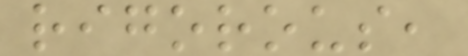rigorous,
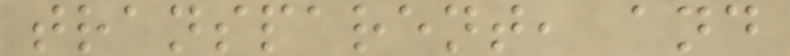transparent, and
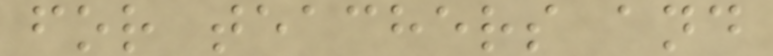for teachers and
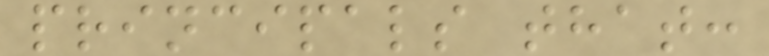principals that:
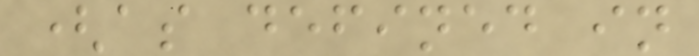(as defined in
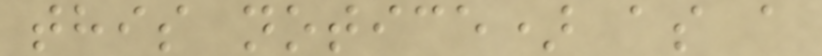this notice) as a
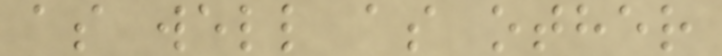as well as other
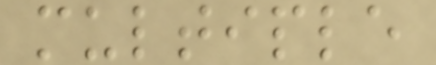multiple
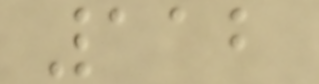112
